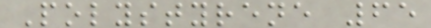Polystyrene 65
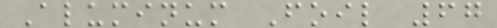Aluminum Foil 67
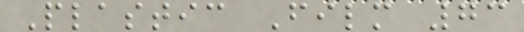Plastic Film 73
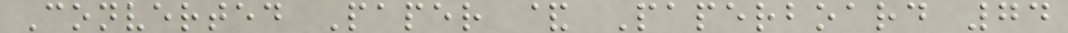Converted Paper & Paperboard 74
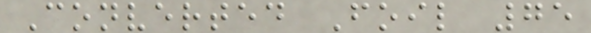Converted Foil 75
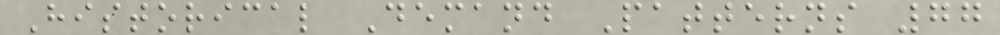Historical Demand Patterns 77
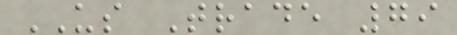US Trade 79
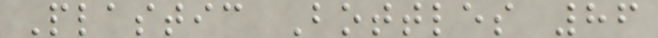Plastic Bottles 86
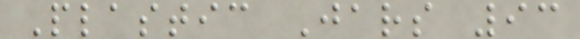Plastic Jars 93
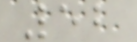52
